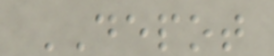DEPOT
